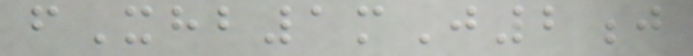fXhb1mJ2j
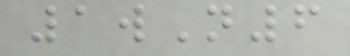1wN6
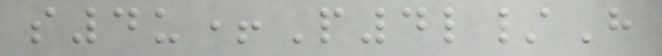s4u+P4l/H
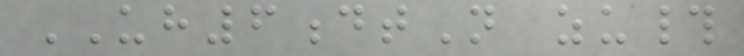UH6dtN zu#
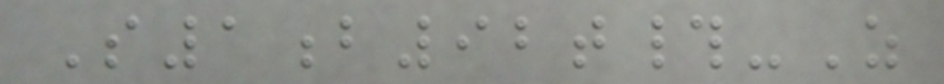S1b92t#-Z
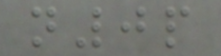n0p
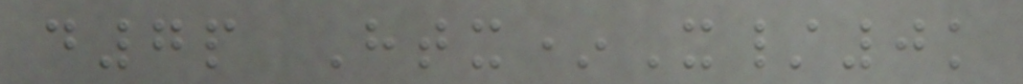d7p Htx*X/0k
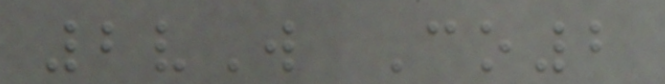2vW Co2
